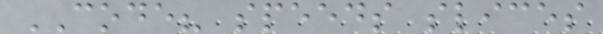CODE? speeds slices
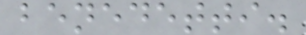benedetti.
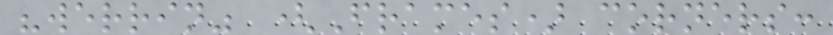"werrin" (Frames) corners:
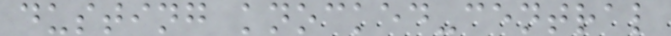dusting knocked-central
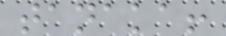tanaka!
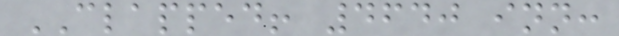CLAPPED! 4640 inn:
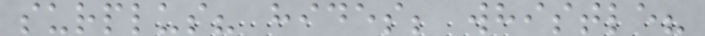surplus? hides; whistle?
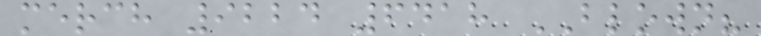merch 9224 6418 BLOWN?
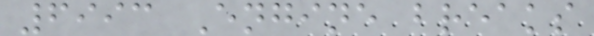6993 Engine breaks
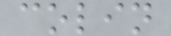colin
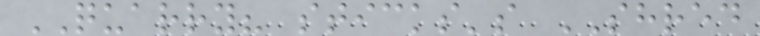QUARRY? sticks's SHRED
